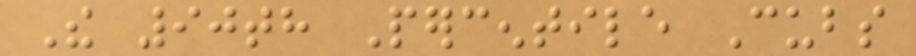The 90th Percentile Cubs
